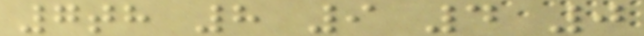7th 8 9 4 0
